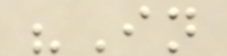"In
